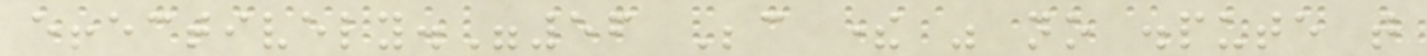effectively."56 Because there was no dispute that
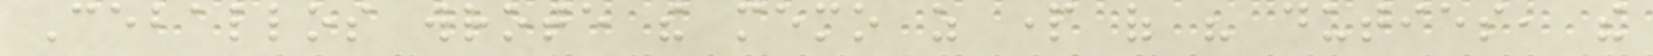Ceballos wrote the memo as part of his duties, the
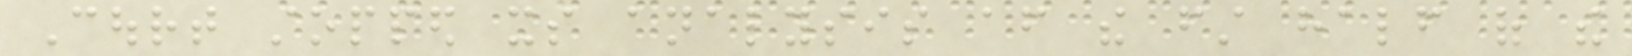Court stopped its analysis after the first half of the
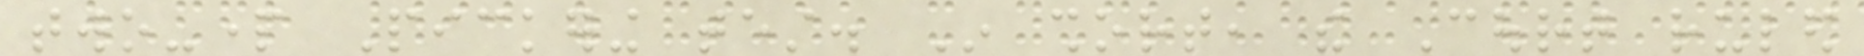two-part Pickering test. In short, the Court ruled
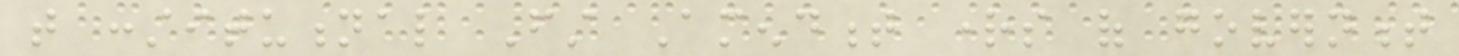that constitutional First Amendment rights of government
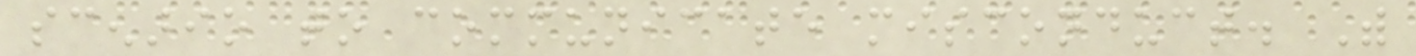scenario to communicate misconduct. With
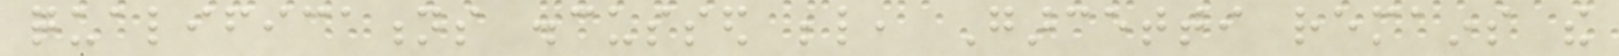qualifications discussed below, Garcetti remains the
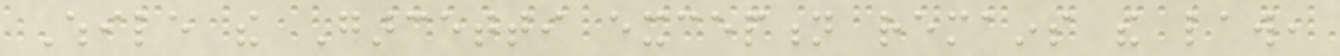While the Garcetti exception remains the law,
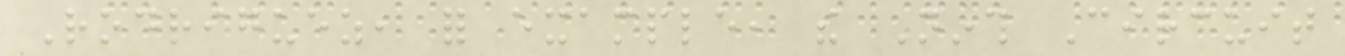Rodriguez, for example, the Ninth Circuit
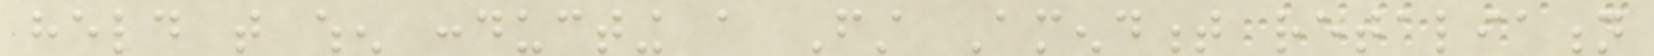held that when conducting a First Amendment retaliation
